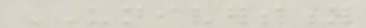UNIVERSITY
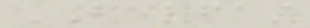BELFAST
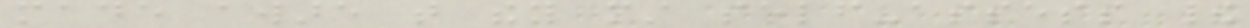made aware that they must self-assess their
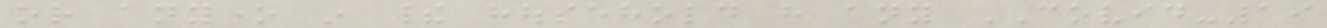or anyone in their household have any COVID-19
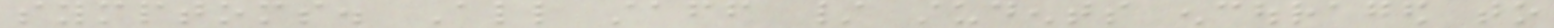symptoms. All staff / students encouraged to
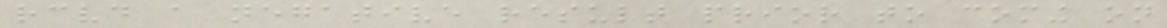received a negative result prior to coming on
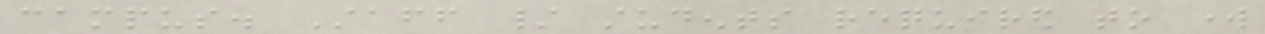campus. Staff / students required to work
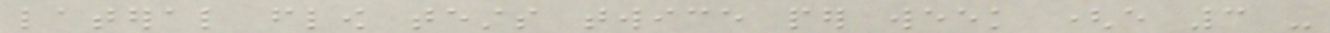lateral flow tests twice per week (every 3 -
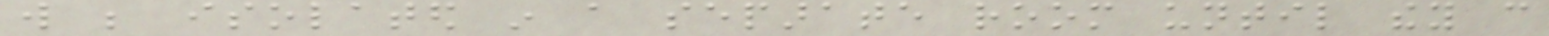will be isolated in a separate room until they can
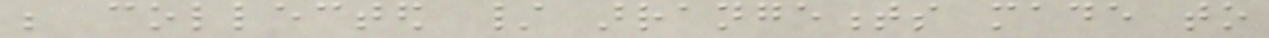be collected / arrangements made to
